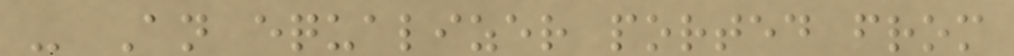- An equalizer ported from
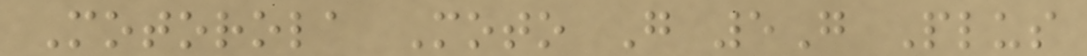Motorola Moto G 5G Plus
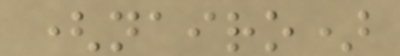(nairo)
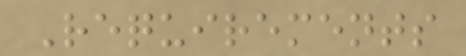Requirements
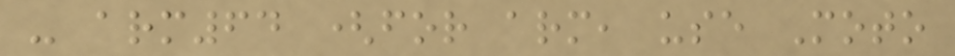- arm64 (for arm, use Moto
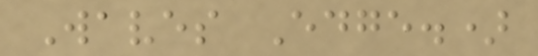Waves Edge.)
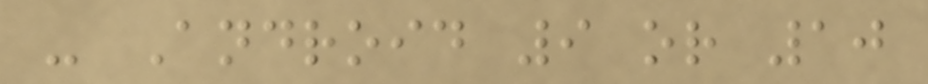- Android 9 or 10
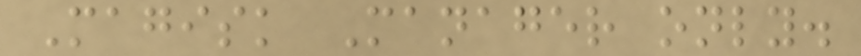Magisk Manager only.
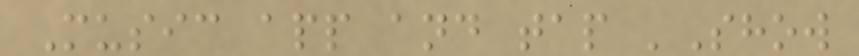Music app and tap 'Show
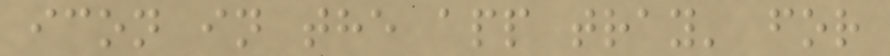icon in the app tray' for
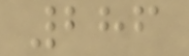286
